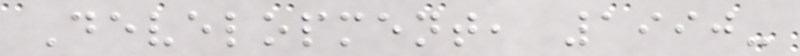Development, 1990-
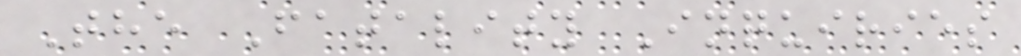The Fatality Inquiries
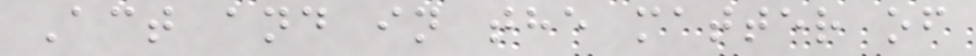Act and in the matter of
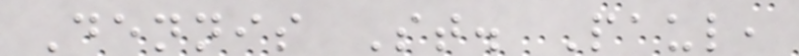Dennis St. Paul,
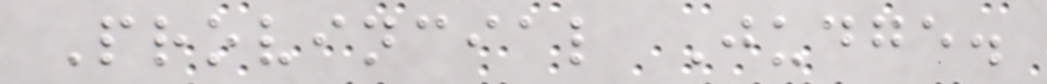Provincial Judge.
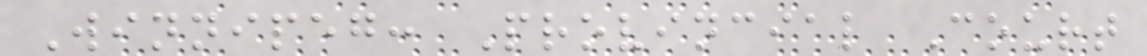Winnipeg: Provincial Court
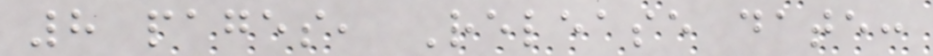8 pages, Release date:
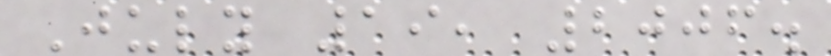July 19, 2006.
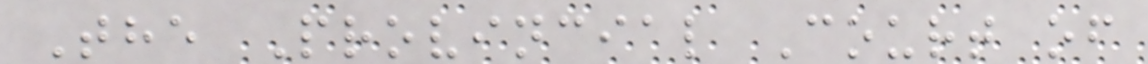The Provincial Court of
